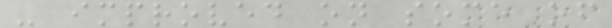- improved on some of
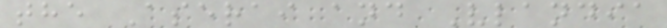the Aserai and Vlandia
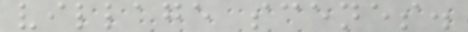village scenes.
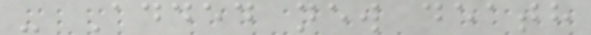- Added new death
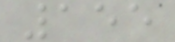155
